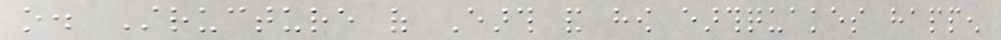o. Structure of Earth and how earthquakes happen
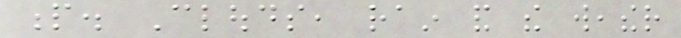p. Clouds, rain and the weather
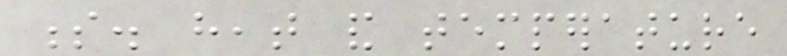s. heat and temperature
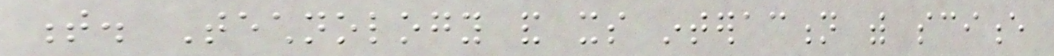t. Technology and its interaction with science
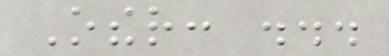Other: ...
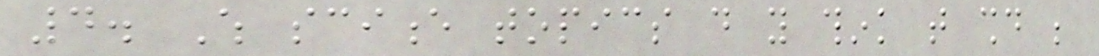4. Which science topics do you think that should be
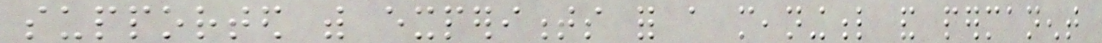supported with experiments for a meaningful and permanent
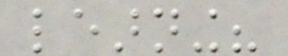learning?
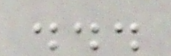...
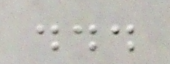...
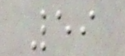59
